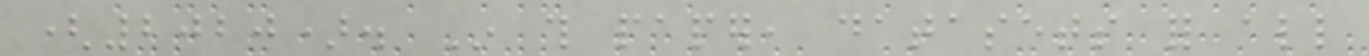(2020). In this paper, datasets for all
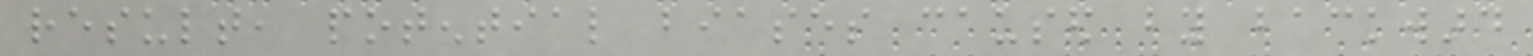result, potential biases caused by backward
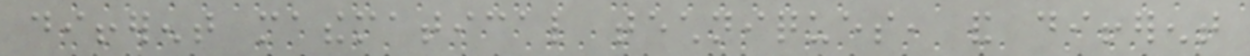different mathematical techniques, and different
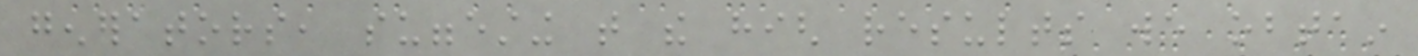generators, suggesting that the high results we obtain
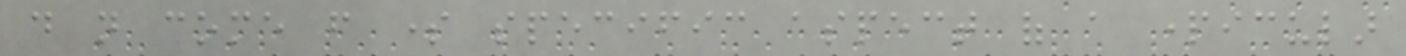do not come from some specific aspect of a particular
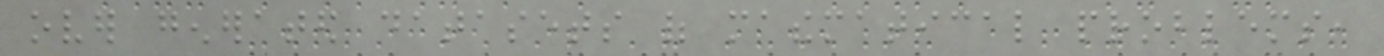over generated datasets of mathematical problems,
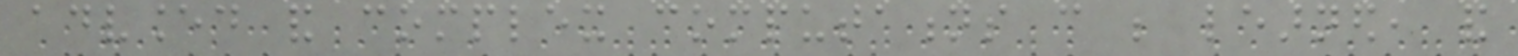advanced and complex computations can be learned, and
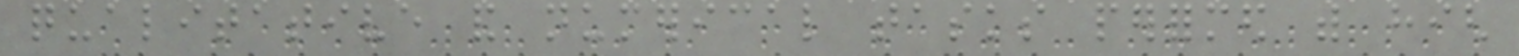qualitative and numerical tasks performed with high
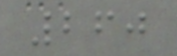260
